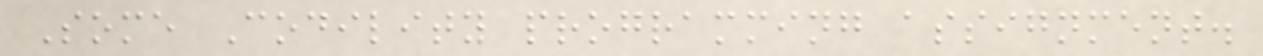Some Codility programming assignment.
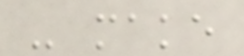- make
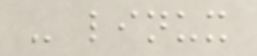- linux
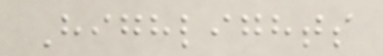Highlights
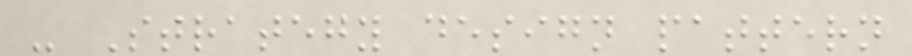- Strategy design pattern
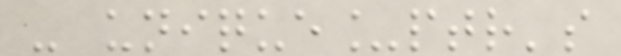- unique_ptr's
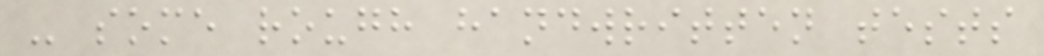- some rough handwritten tests
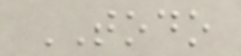TODO
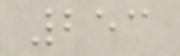253
